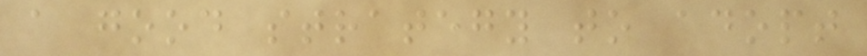a good strategy to adopt
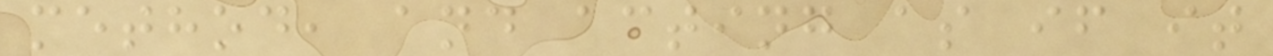method, and acting as if it
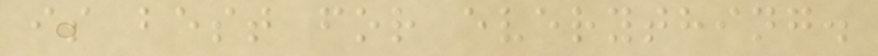is best for everything.
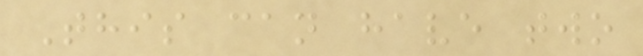This can have two
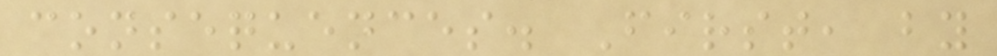consequences. First, by
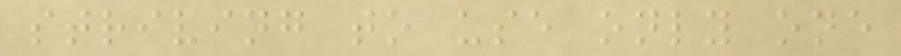striving to use only one
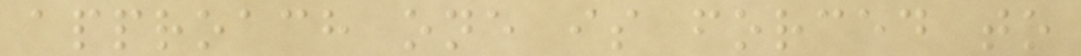approach one is forced to
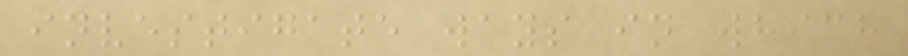investigate ways in which
